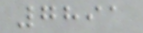7891
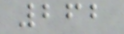262
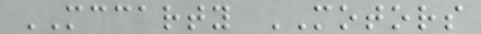MCCARTY MOTORS
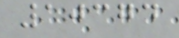10374
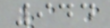944
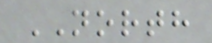NORTH
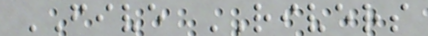FIVE RIVERS
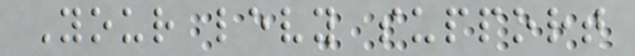Your levy support
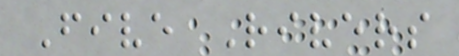Five Rivers
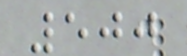500
